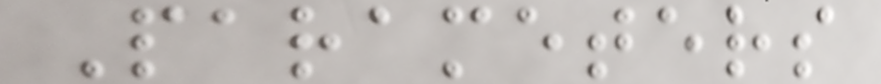Parameters
